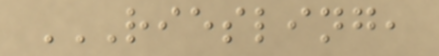RIESLING,
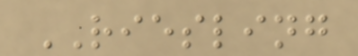RIESLING
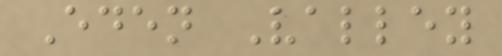Eden Valley
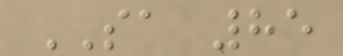SA 85
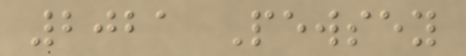2021 Pewsey
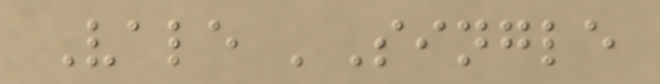Vale 'Single
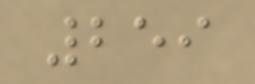259
